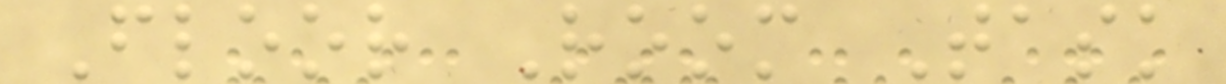Floor Room Task
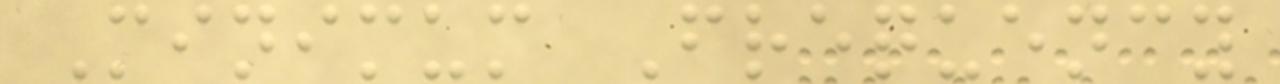Minimum Frequency
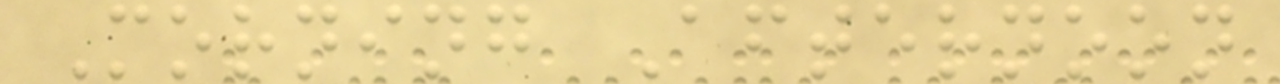Morning Afternoon
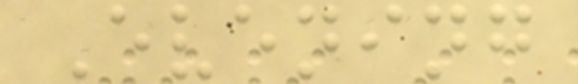Evening
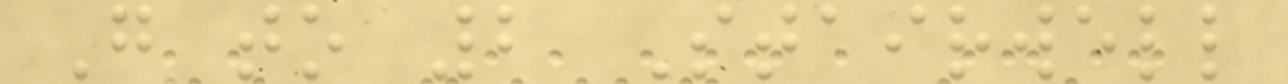G to 2 Stairwell
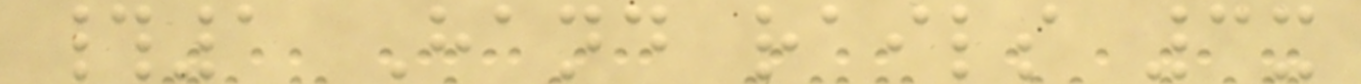#1 Hand rails 3x
